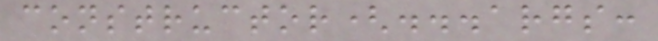constructor(...args:
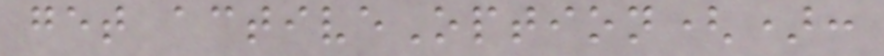get activeOption():
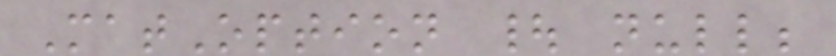MatOption | null;
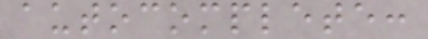autocomplete:
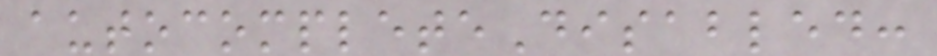autocompleteDisabled:
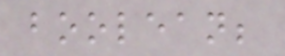boolean;
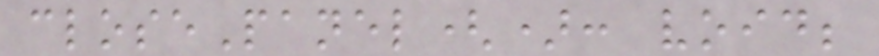closePanel(): void;
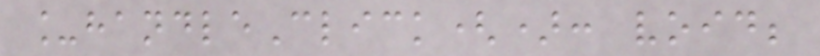_handleClick(): void;
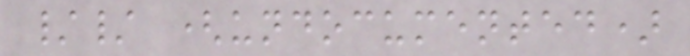// (undocumented)
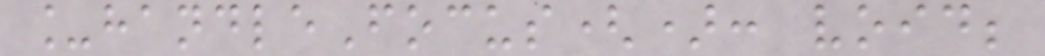_handleFocus(): void;
